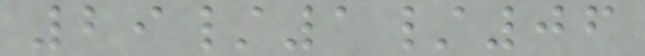29/1/06
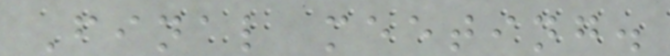Final meeting.
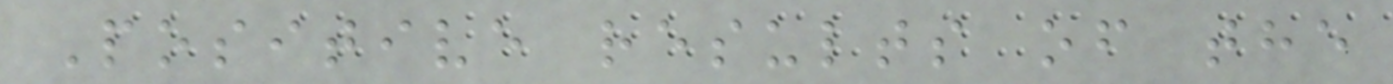Positive results of the
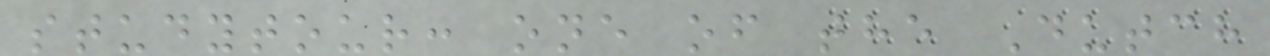studytour: one of the Dutch
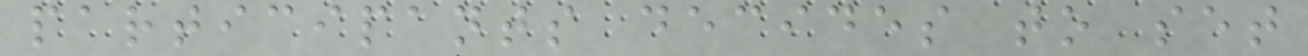participants decides to set
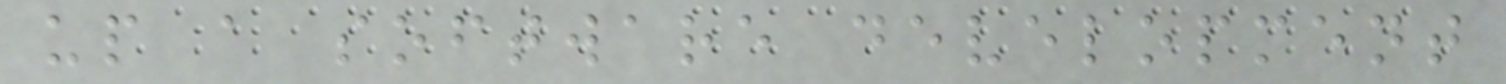up a software development
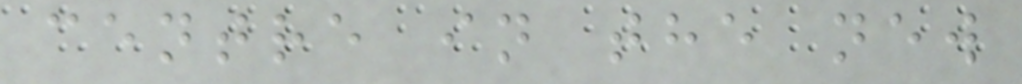centre in the new
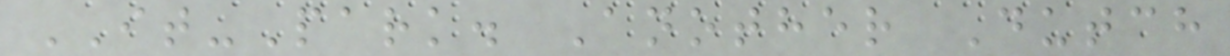IT-Park. Another Dutch
